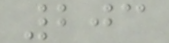203
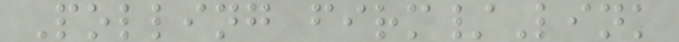Polling firm/Link
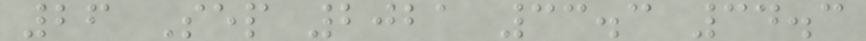26 Sep 2021 33.3 34.3
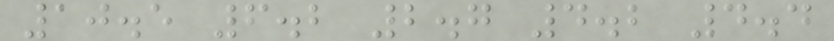10.5 6.2 2.7 4.2 4.4
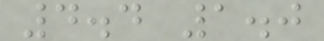4.4 1.0
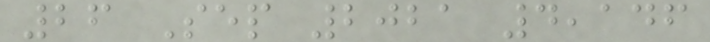26 Sep 2021 4,146
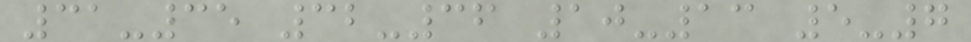31-35 32-36 10-13 5-7
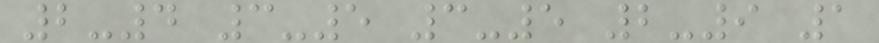2-4 3-5 3-5 2-9 1
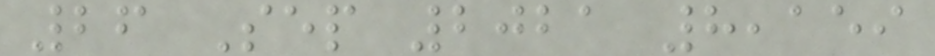26 Sep 2021 8,159
